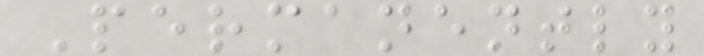Permanently
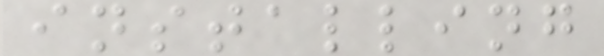installing
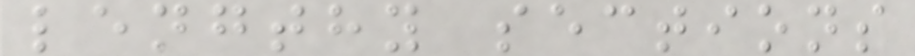lengthy sections
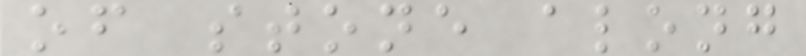of stone along
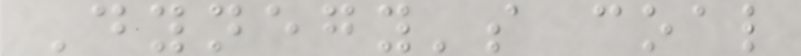Dynegy's coal
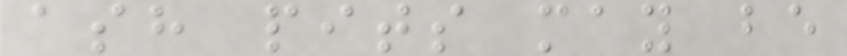ash pits may be
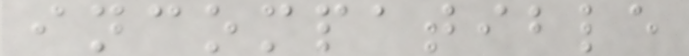incompatible
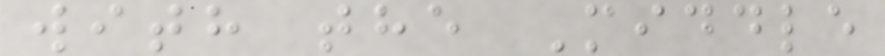with the Middle
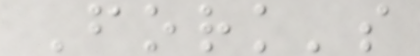Fork's
